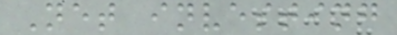Net investing
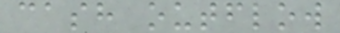cash outflow
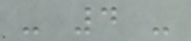- 4 -
